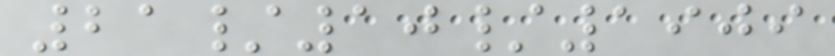21/10/1909
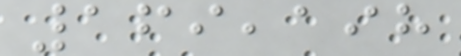169,198
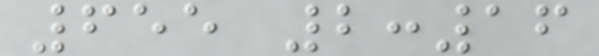655 2:16
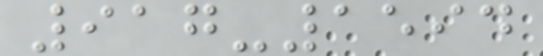917-1594
